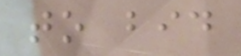to bid
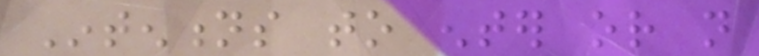Intentions to enter or not
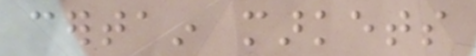certain markets
